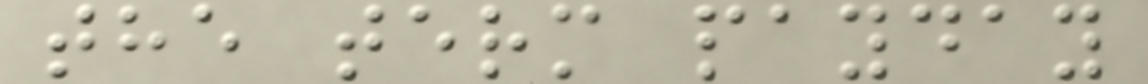the term payday
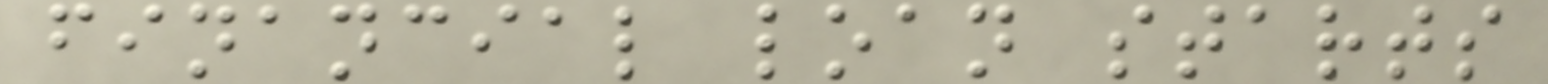financial loan starts
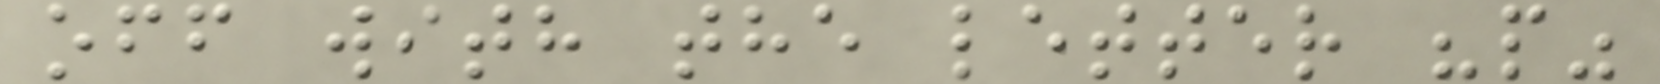off with the letter "p"
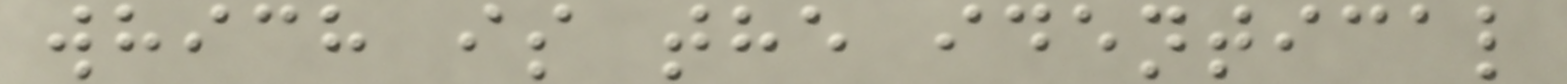which is the identical
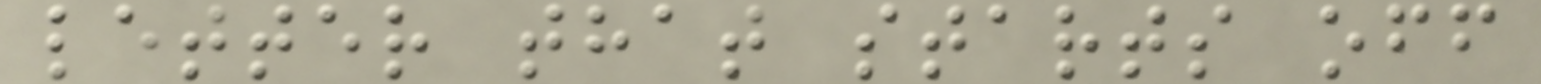letter that starts off
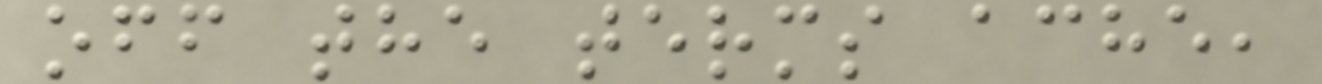off the terms ache,
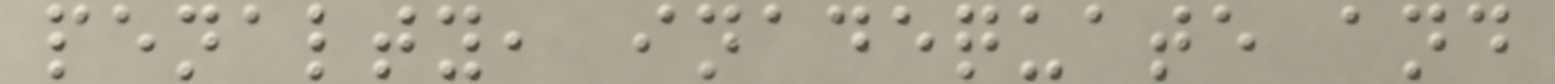penalty, inadequate and
